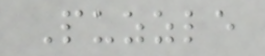Puzzle
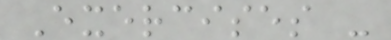Exercises -
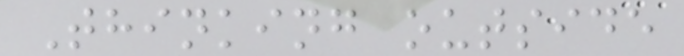Thinking outside
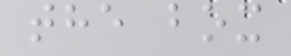the box
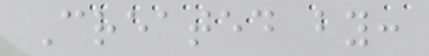Created by:
